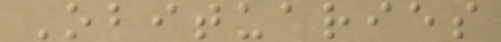Obituaries
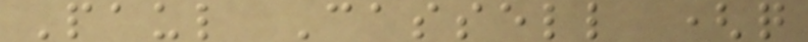Paul Cassell (q
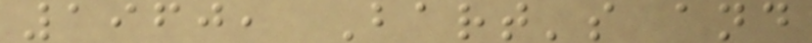1960, Bart's and
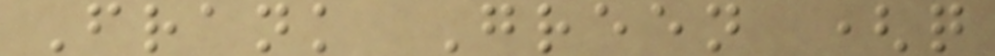Frank Green (q
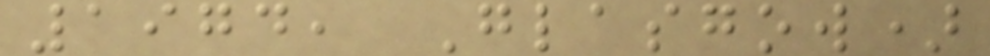1974, Glasgow)
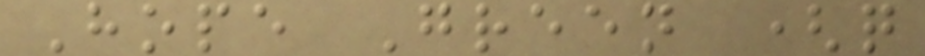Hope Green (q
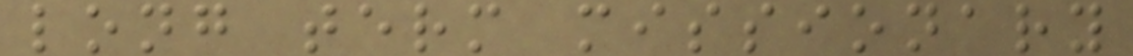long term missionary
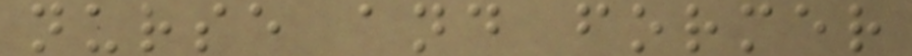nurse and former
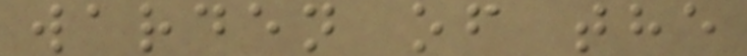warden of the
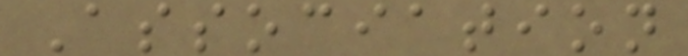Association
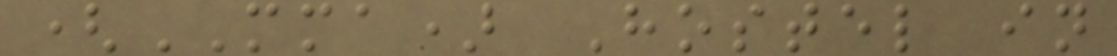(MMA) Hostel in
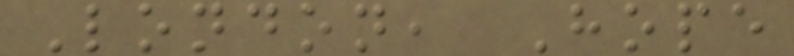London, Hope
